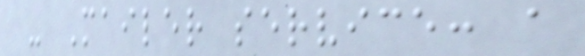- Mailer service: a
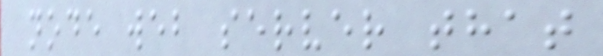node web server that
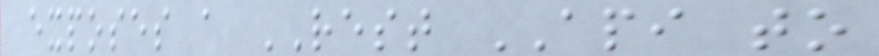exposes a REST API to
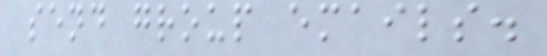send group emails.
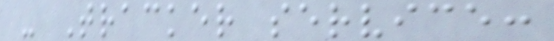- Tracker service:
